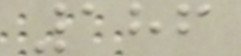186
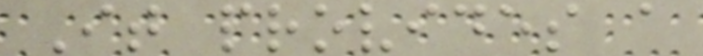It provides a
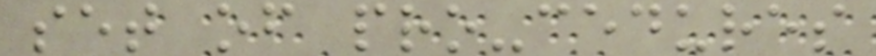set of pro-cedures
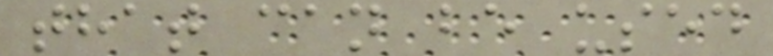that can be used
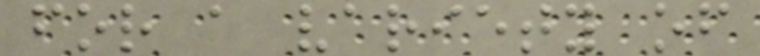for a variety of
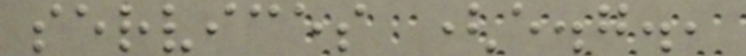services (e.g.,
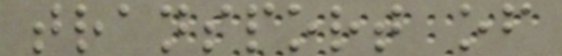transport of
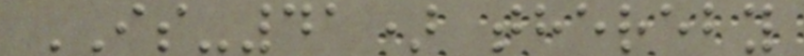IS-41) thereby
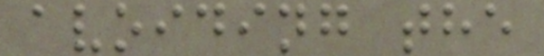avoiding the
